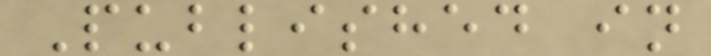Published in
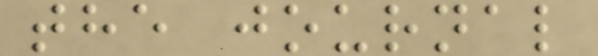the journal
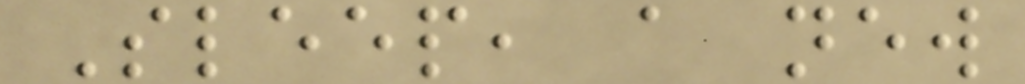Sleep, a new
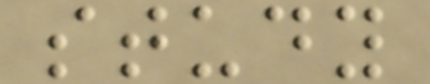study
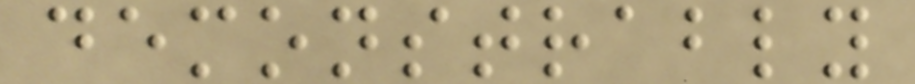demonstrably
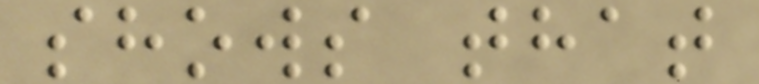shows that
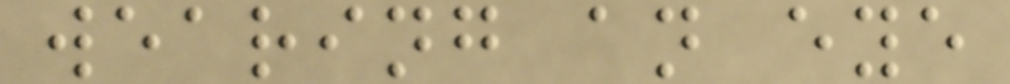wearing an eye
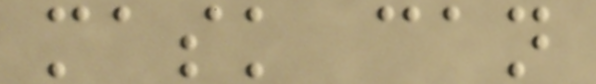mask can
